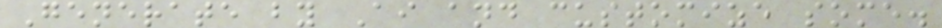Generate by Ai and customize some.
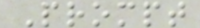Prompt
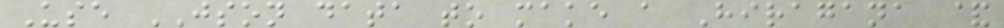Use JSON data to make a Hiragana &
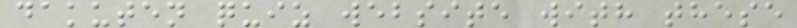dakuten quiz website with these
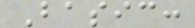Basic:
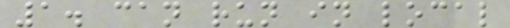1. can run in local
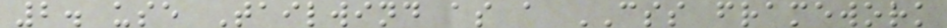2. use Tailwind as a CSS framework
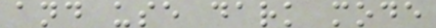and use dark mode
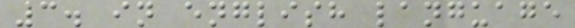3. in english language
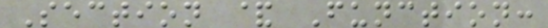Section & Function:
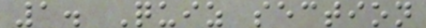1. Quiz section
